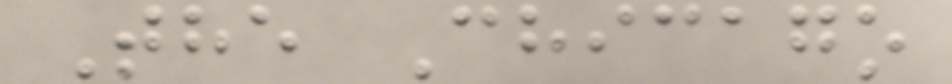The Chicago
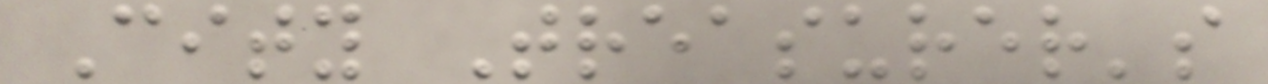City Treasurer's
